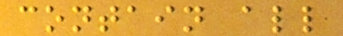contain all
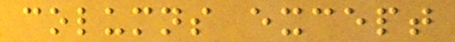columns except
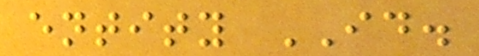entity ID.
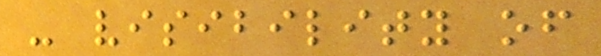- visibility of
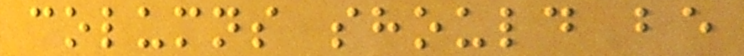columns should be
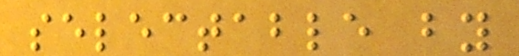selectable by
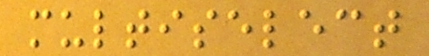multiselect
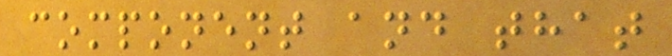component and that
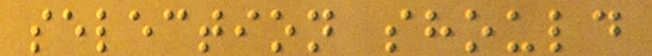selection should
